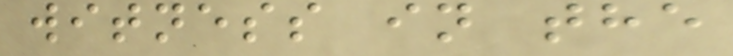witness in the
